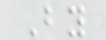By
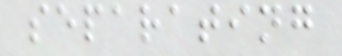separating
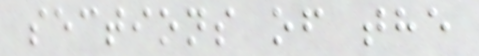sections of the
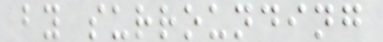by surrounding
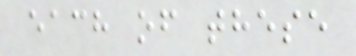each of these
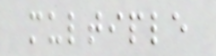multiple
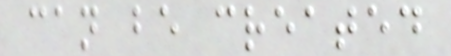can be created
